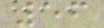56
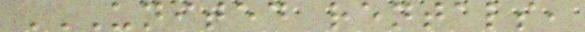UNITED RENTALS,
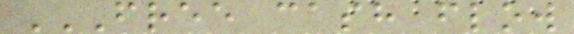FREE CASH FLOW
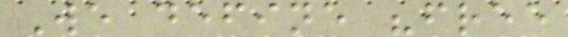We define "free
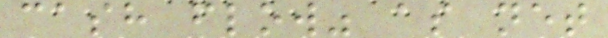cash flow" as net
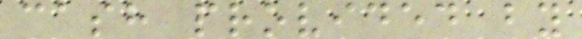cash provided by
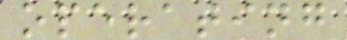operating
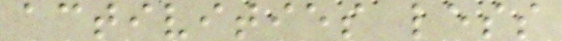activities less
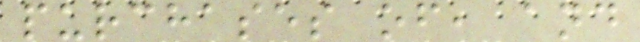purchases of, and
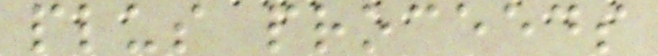plus proceeds
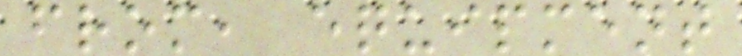from, equipment
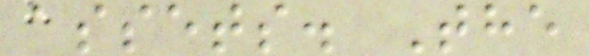assets. The
